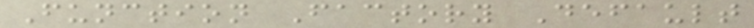Function Factory Default
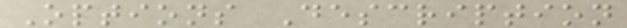Options Description
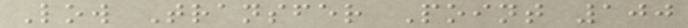Low Transfer Point 100
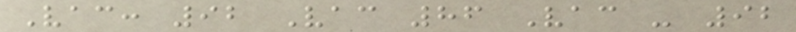Vac: 92 Vac 86 Vac - 92
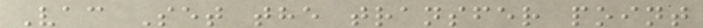Vac Set the transfer point
